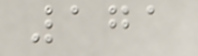171
